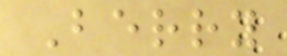Berry
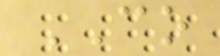CO
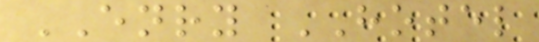ENRY HOTEL
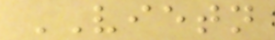VIETN
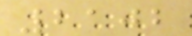2102
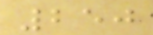250
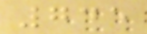745
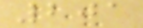201
